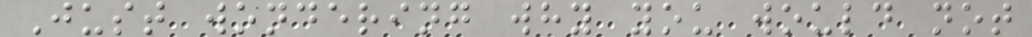Just wondering why you would not
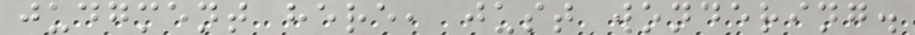judgment here, just wondering.
